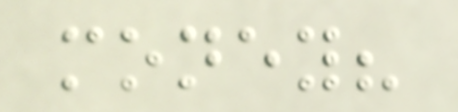money?
